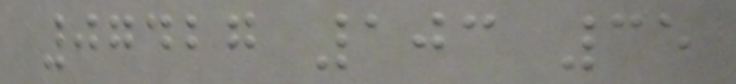07427 103 35
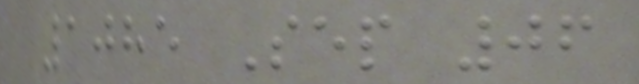1085 Sep 06
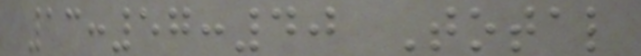13:57:40 Total
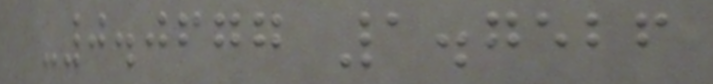-0.0677 1.7526
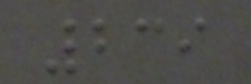239
